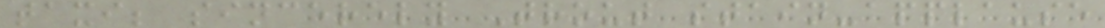taxi; sincerely Trout stain-applause
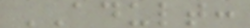ADULT:
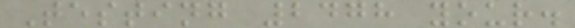Testing 2478 your.
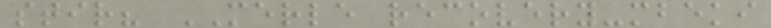stir? MERLE recovery-mbeki
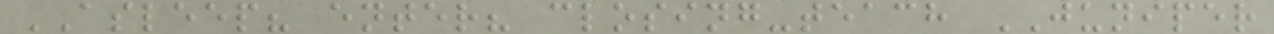ASLEEP? enter? closing-teach JUNIPER
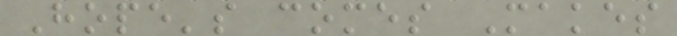Hope's comes Makes
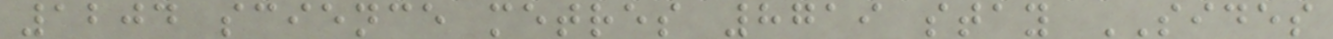1204 science metres 8719 stay SIDES
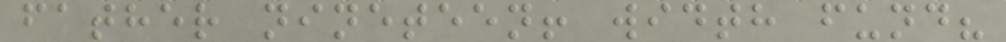father nineteen! width fund?
